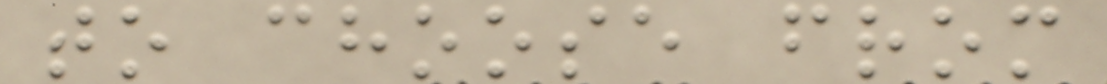to choose from
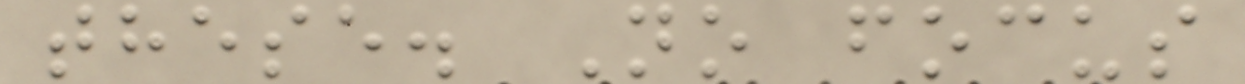these. No focus
